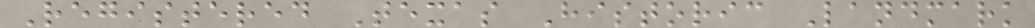Registered Texas Historic Landmark
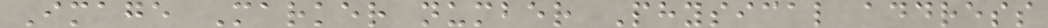Image Marker number Physical address
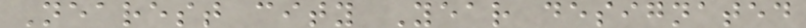Nearest city Year designated
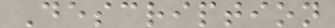Description
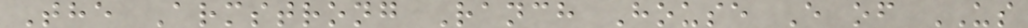The Armstrong Ranch House E of US
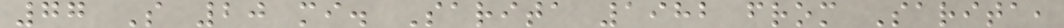77 S 20 mi. Sarita 1982 from Sarita,
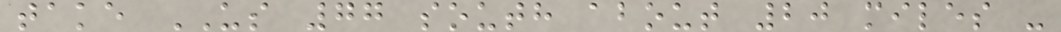take US 77 south about 20 miles -
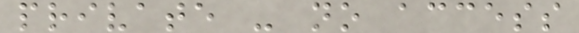private - no access
